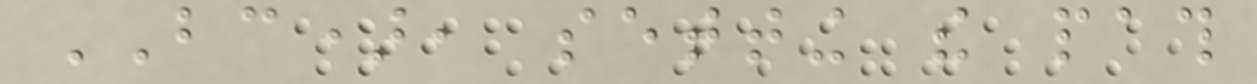BC), setting the path
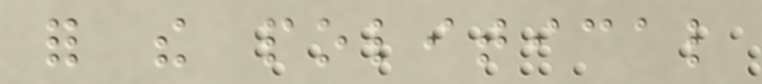for the political
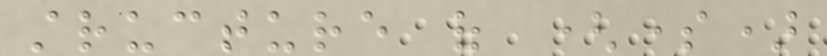structure of (some)
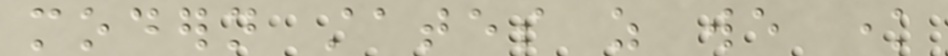modern states as we know
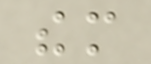them
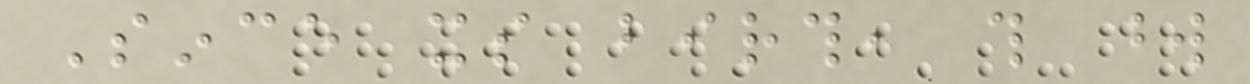Since its birth, this word
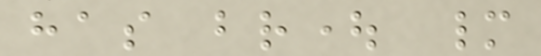has brought many
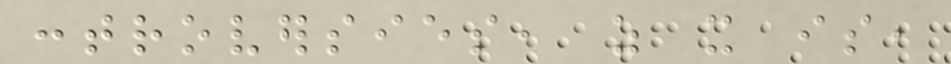controversies, as it is,
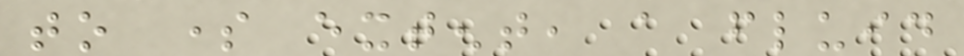to some extent, a fluid
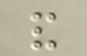and
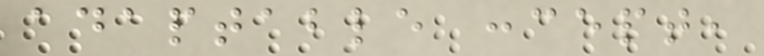adaptable concept,
